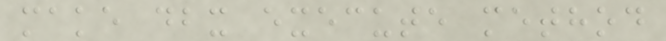make dbx execute method
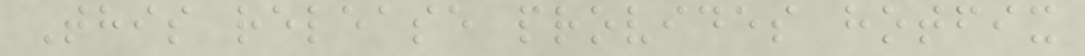This release provides hotfix
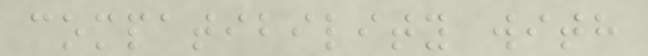compatibility with
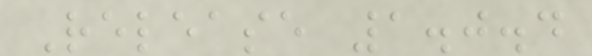Release 1.0.4
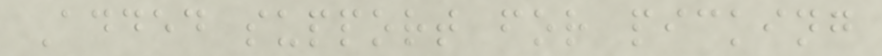Added support for picking
